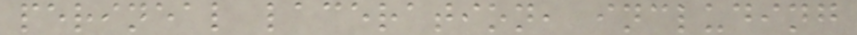perineal laceration, including
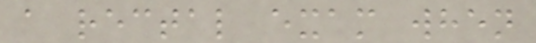a rectal exam when
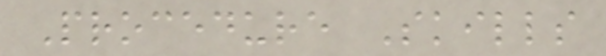Procedure Skills
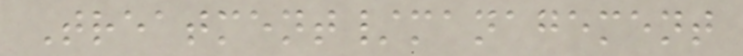Treatment/management
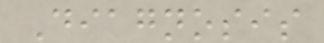Diagnosis
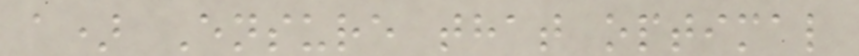a) Ensure that optimal
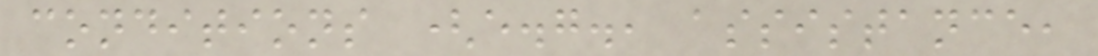conditions (e.g., assistance,
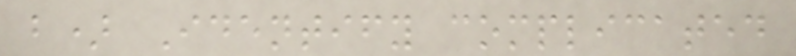b) Identify complicated
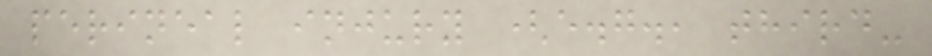perineal injury (e.g., third-
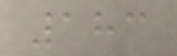183
